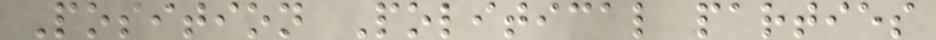Position Political parties
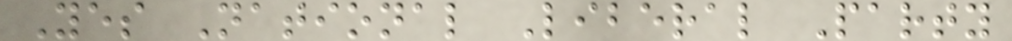Yes National Liberal Party
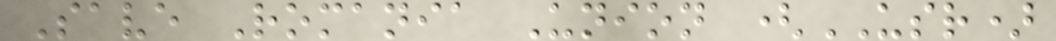Save Romania Union (USR)
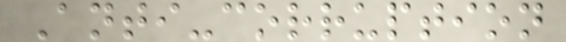Anti-corruption
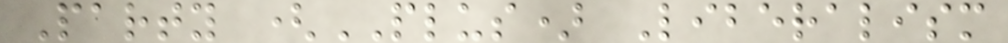Party (PLUS) Liberalism
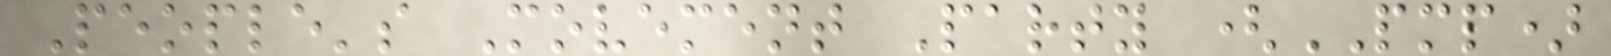People's Movement Party (PMP)
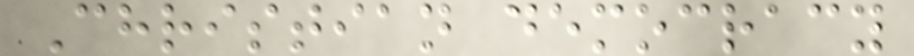Christian democracy
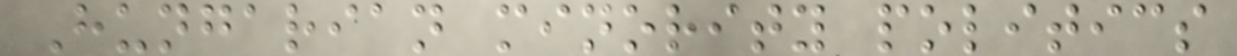Hungarian minority politics
